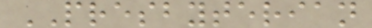PRESBYTERIAN
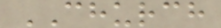CHURCH
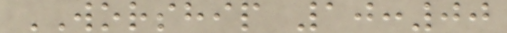WORSHIP 10:00
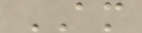AM
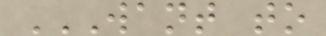WANT TO
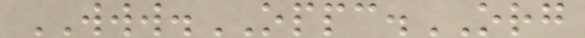WWW.OPPC.ORG
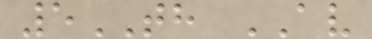5TH AV
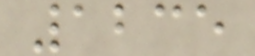1235
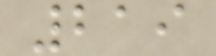219
